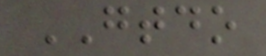GTDO
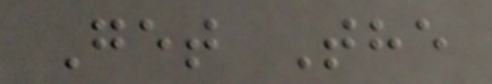Get The
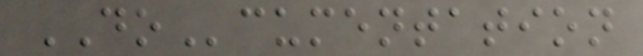DOcumentation
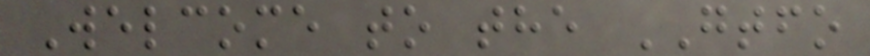Welcome to the GTFO
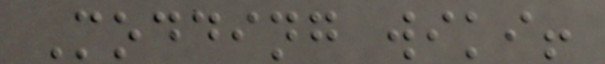Modding wiki!
